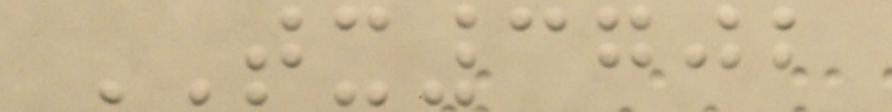TX3702
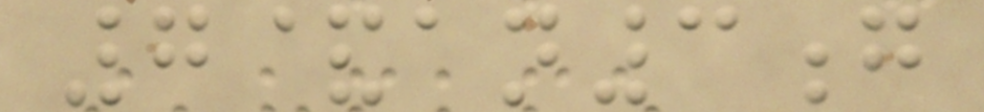7&an3g
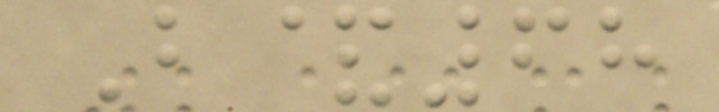B&68
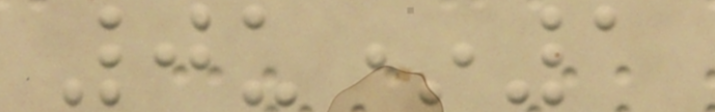0u*1
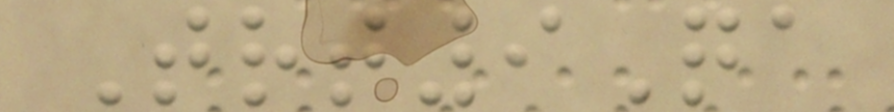Trt9Qa
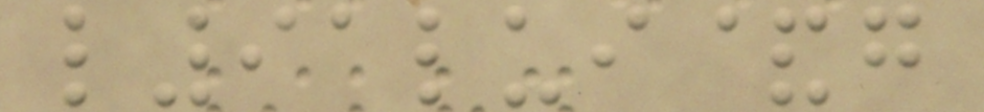l91lui&g
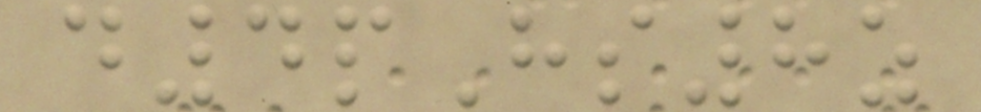d4pHs8z
